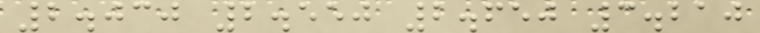2.030 2.550 2.650 3.210
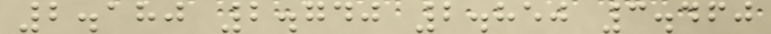2.180 2.740 2.850 3.460
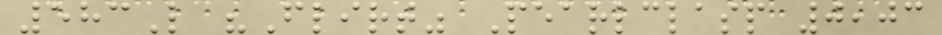583L "Flirt" Pearlclasp 0,03
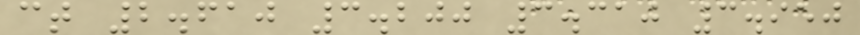ct 2.610 3.200 3.310 3.950
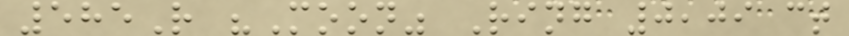585R "Moon" Ring 0,09 ct
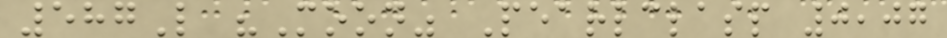587L "Moon" Pearlclasp 0,07
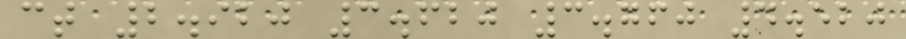ct 2.920 3.620 3.760 4.520
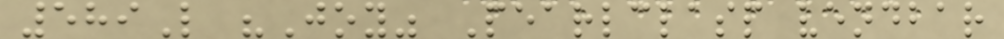589L "Joy" Pearlclasp vendbar
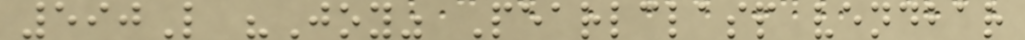590L "Joy" Pearlclasp vendbar
